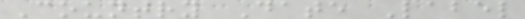Country Date Label
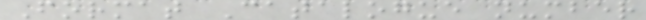Format Catalogue number
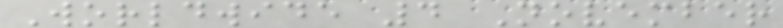Worldwide 4 November
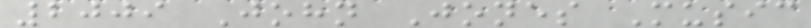2009 John Jones Music
